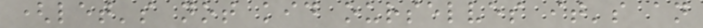(let's not kid ourselves it's an
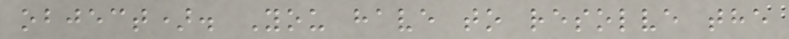object). You have to resolve the
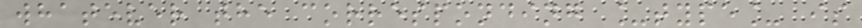whatever the corresponding _type_ is
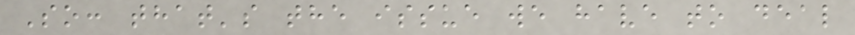So: that's the issue we have to deal
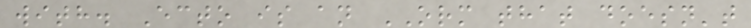with. Ecto is an ORM that doesn't
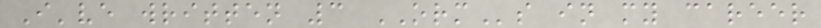I've written 3 ORMs in my career
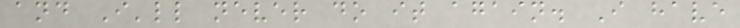and I'll never do it again. I have
